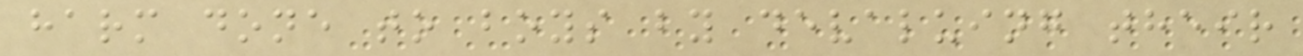harm done to boys by devaluing their
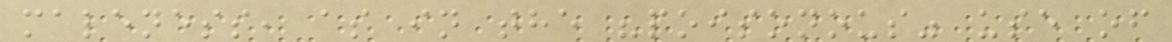maleness, as in the "poisonous" use of
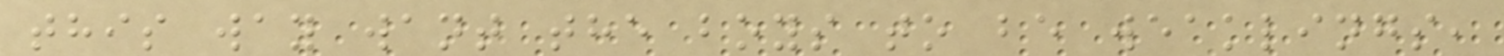this way want the boys to be weaklings,
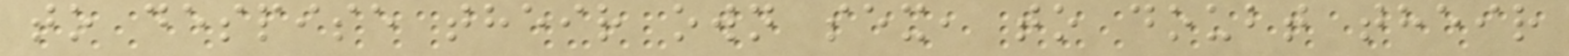to despise their own sex, to doubt their
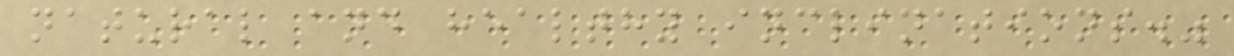natural and healthy inclinations."
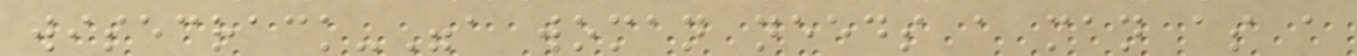wisecrack-"a woman needs a man as a
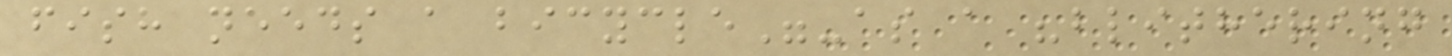fish needs a bicycle"-as a "blithering
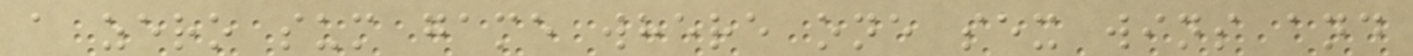a zero sum game where one sex wins and
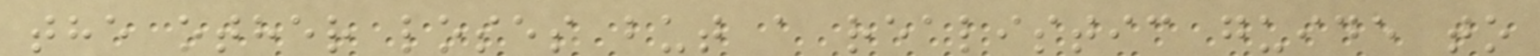the other loses but a realistic guide to
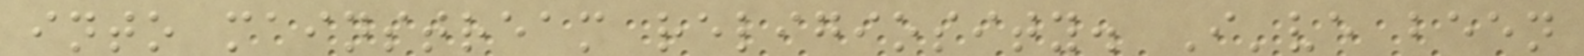into mainstream religiosity. I've been
